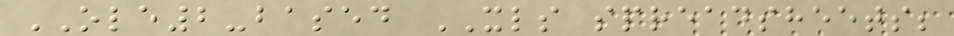OLE2-based XLS spreadsheets;
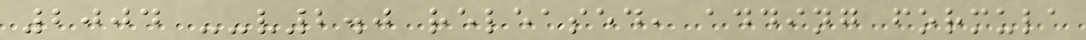2004 --v2.0 released, adding formula
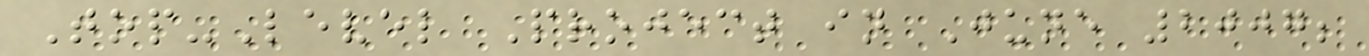Top-Level Project in June 2007;
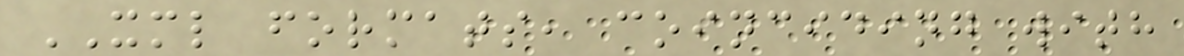XML formats, coinciding with
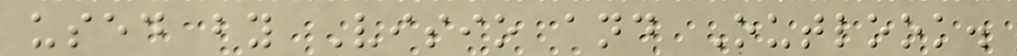used by Visio and Outlook.
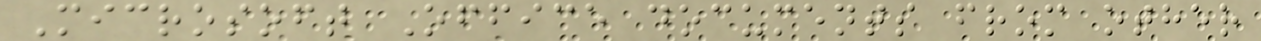Microsoft Office documents from other
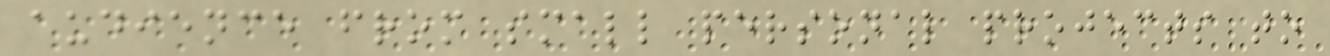audience from small personal projects to
